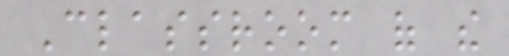Classroom of the
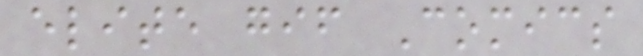elite gif Comics
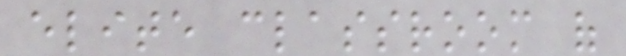elite classroom of
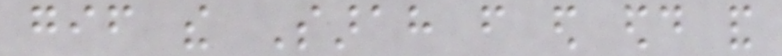gif the Sarah from ed edd and
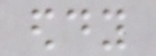eddy
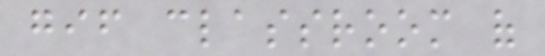gif classroom of
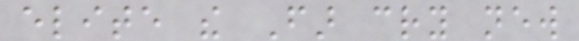elite the Far cry new
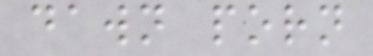dawn porn
